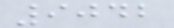9042
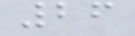26
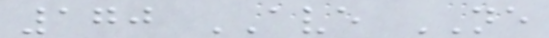170 AVE NE
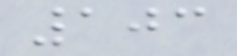103
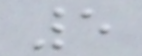5
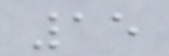15
